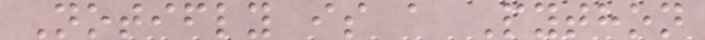Notifly is a Python
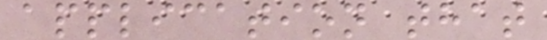application that
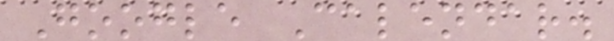Google Calendar.
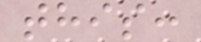this:
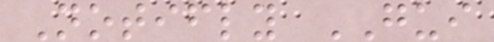Notifly GUI
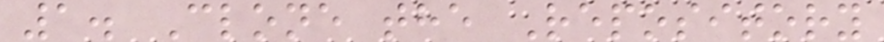1. Clone the Repository
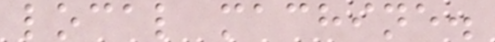local machine.
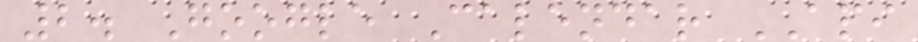2. Google Calendar API
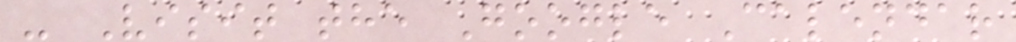- Visit the Google Calendar
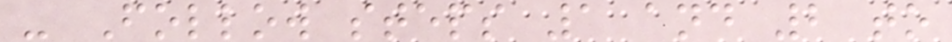- Follow steps 1 and 2 to
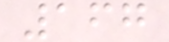167
